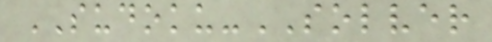SUDOKU-SOLVER
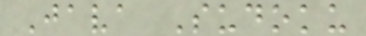Java Sudoku
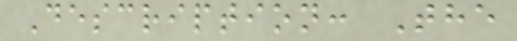Description: The
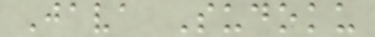Java Sudoku
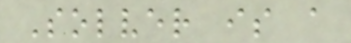Solver is a
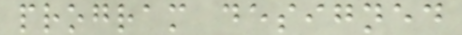program designed
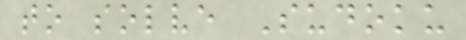to solve Sudoku
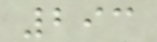293
